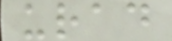urad
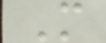M
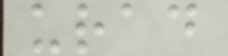urad
